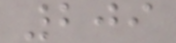209
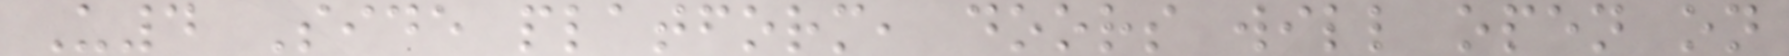U4 Side platform, doors will open on
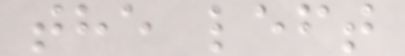the left
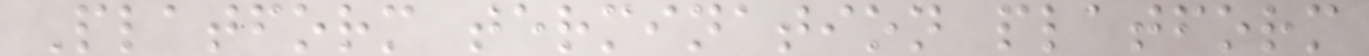Platform termination platform
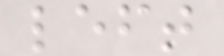left
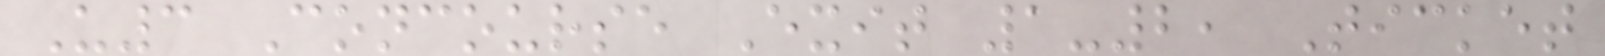U3 Concourse Exit 1-2, Ticket
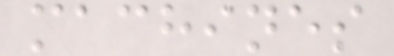machines
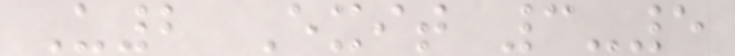U2 Exit 3-5
